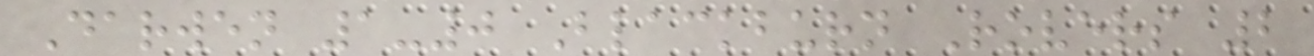Darwen 1-0 Blackburn Rovers 2
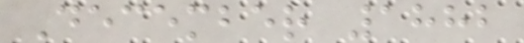December 1882
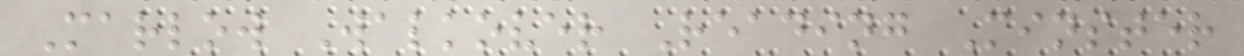Marlow Walkover Reading Minster
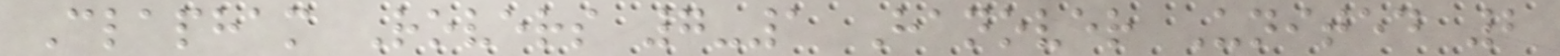Clapham Rovers 7-1 Hanover United 2
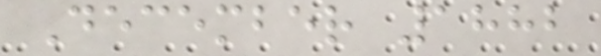December 1882
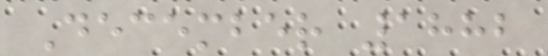December 1882
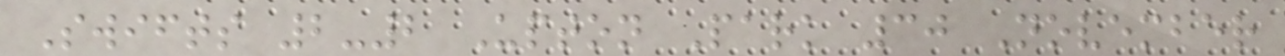Swifts 2-2 Upton Park 30 November
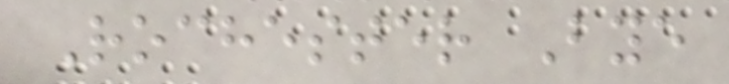Rochester Bye
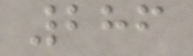286
